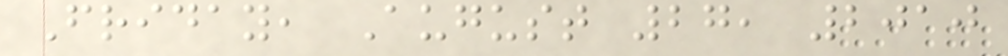Friday, August 27, 2010
